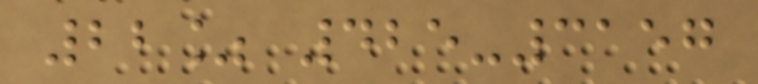22% 425-3157
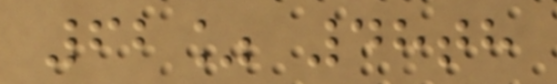62% 48th
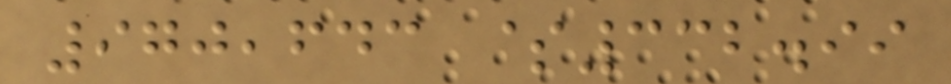970,643 $332.99
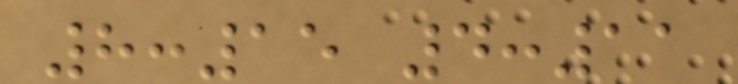8:15 4:11
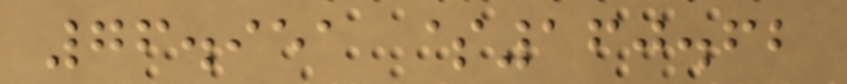76.951 $160.62
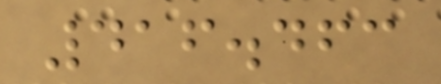416.463
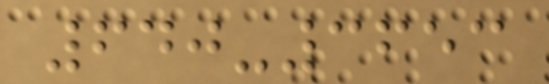640-3653
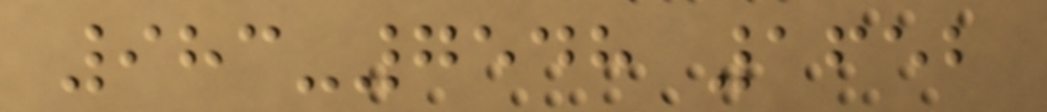983-7548 1652
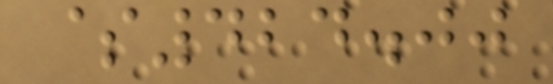$424.00
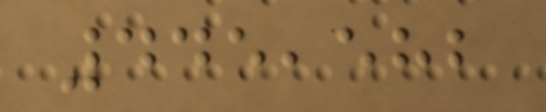445,582
